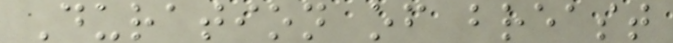Duration of breast
